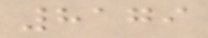8179
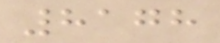8178
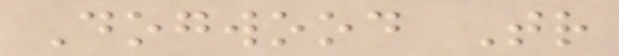Dogwood Tr
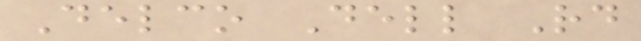Delco Dell Rd
